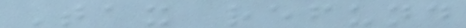Tax refund
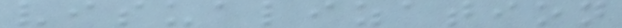visualization
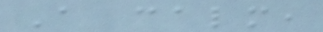A calm,
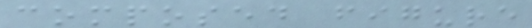composed figure
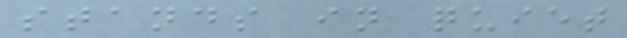stands in quiet
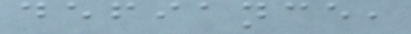defiance,
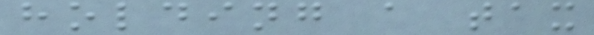holding a tax
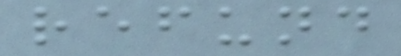refund
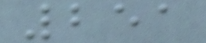251
